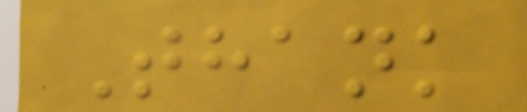Thank
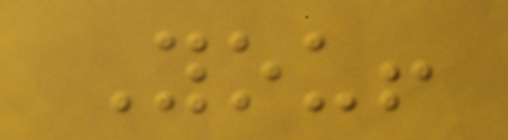You!
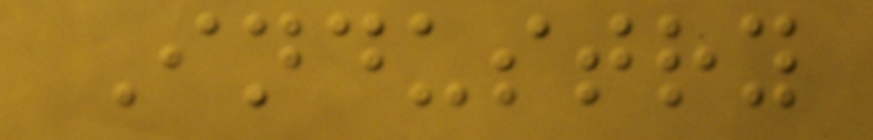Industry
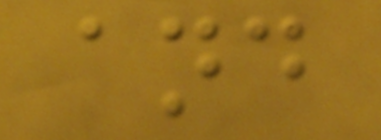and
